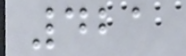421
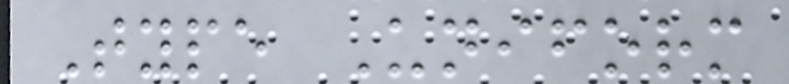Type Uniform
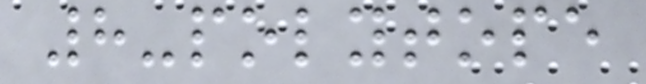8-polytope
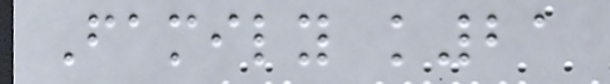Family k21
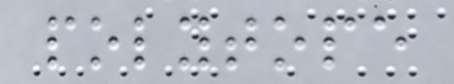polytope
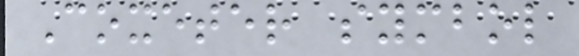Coxeter symbol
